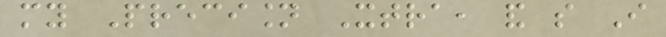my Precision Xtra, and so I
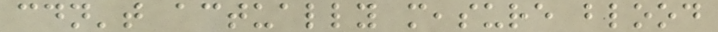couldn't actually measure blood
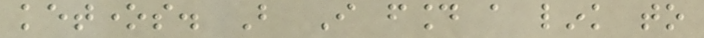ketones. But I found a link to
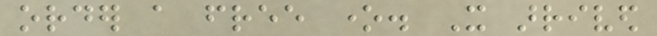order a free one. It arrived
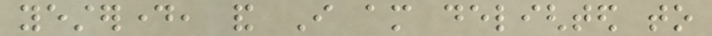yesterday, and I am delighted to
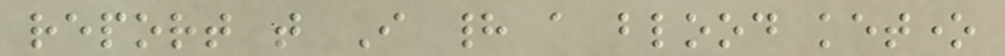report that I had a blood ketone
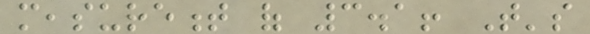measurement of 3.1! That's
